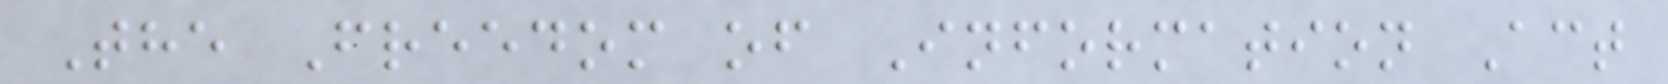The Freedom of Information Act
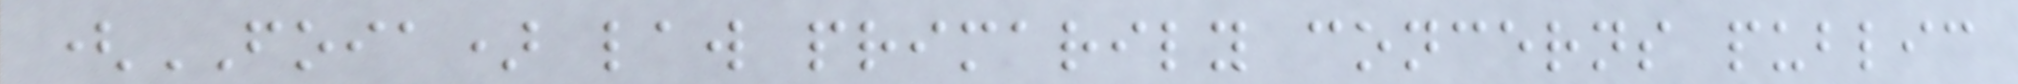(FOIA) law primarily concerns public
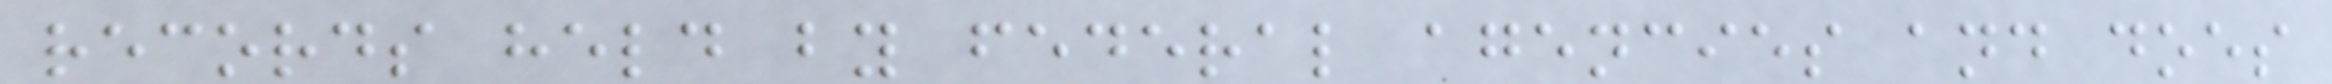records held by federal agencies and does
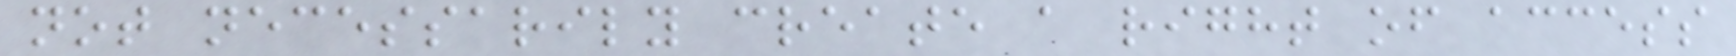not necessarily create a right of access
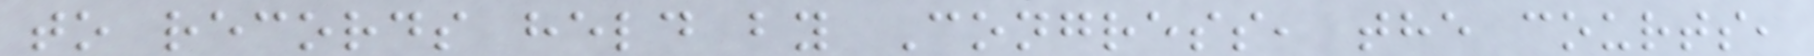to records held by Congress, the courts,
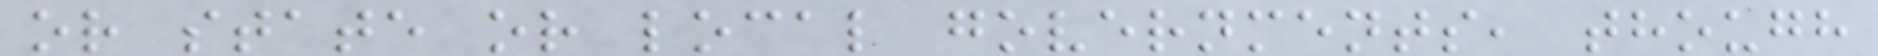or state or local governments, though
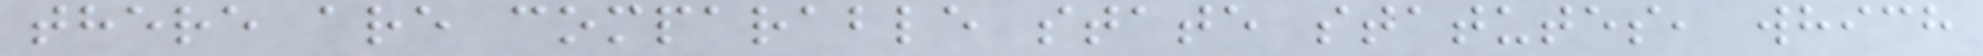there are comparable state statutes, which
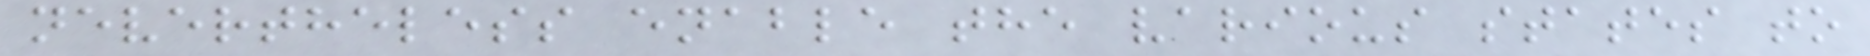nevertheless enable the various states to
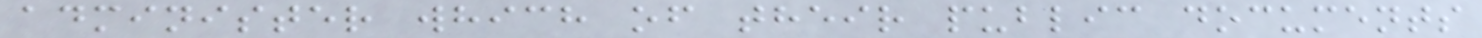administer which of their public documents
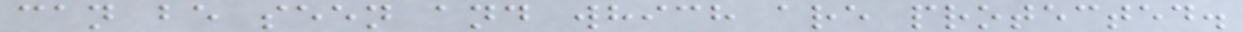can be seen and which are protected.
